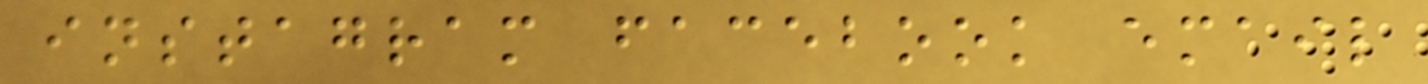instagram facebook email
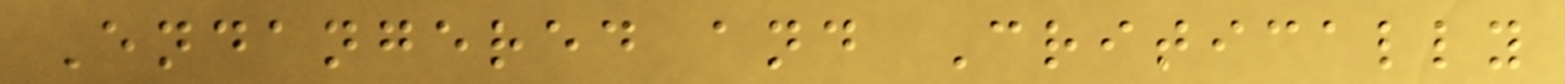Endangered and Critically
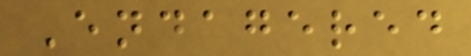Endagered
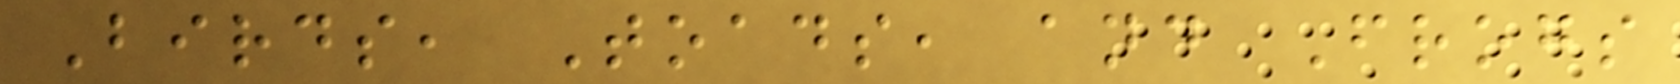Birds, Toads, and Frogs
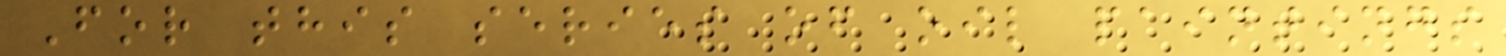For this series of oil paintings
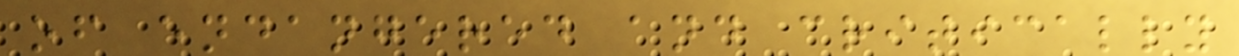of endangered and critically
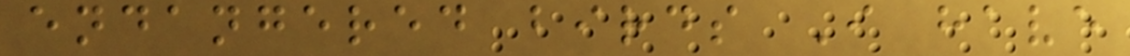endangered birds I have
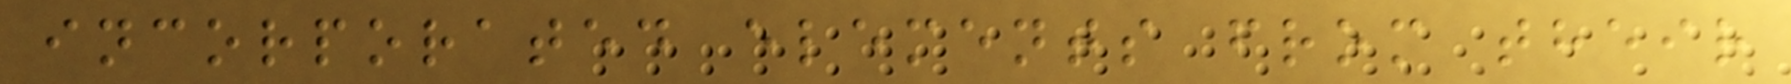incorporated elements from their
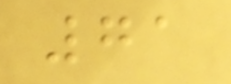71
